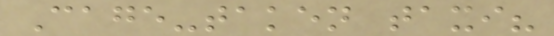Cage-taken taxi?
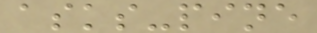asks-pine
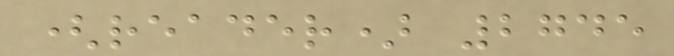(reader) 2745
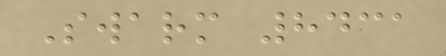Swarm 8431
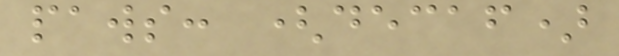paws: (decaf)
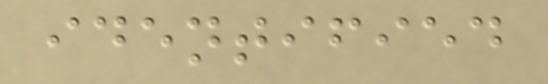identified
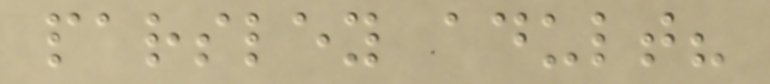parsley adult?
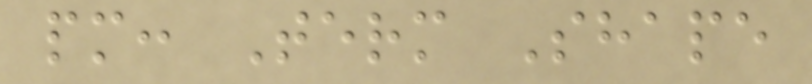pm: Term Shape
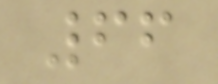66
